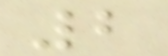2
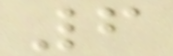6
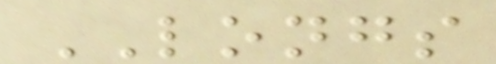LONGS
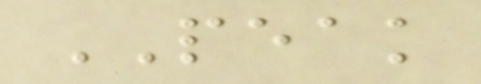PEAK
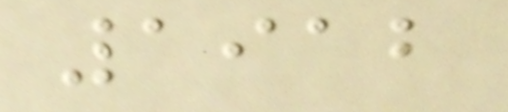1912
